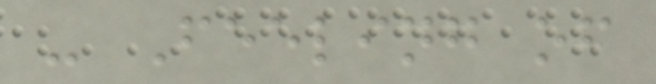- Feeling of
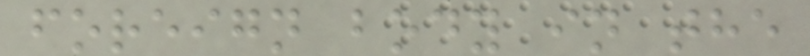foreign body in the
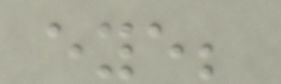eye;
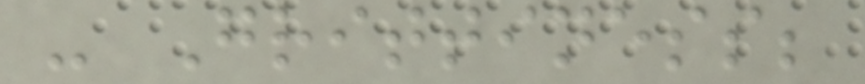- Grittiness;
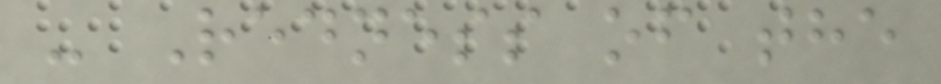- Redness of the
